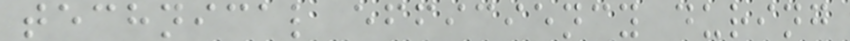technical efficiency during
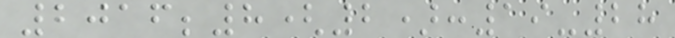2016;8(2):19-28
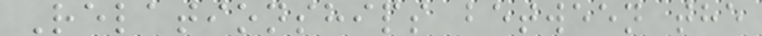Relationships between the
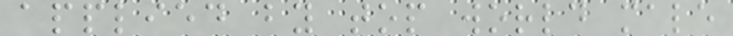applied by top world male
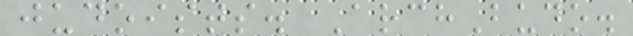judoists. ArchBudo.
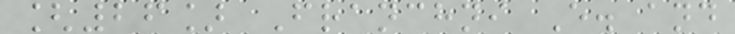[26] Franchni E. and
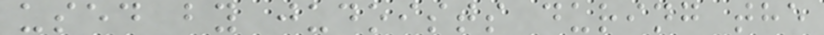used by judoists during the
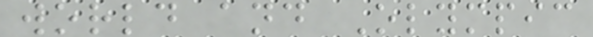world and Olympic
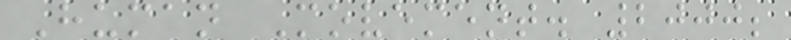Human Movement. 2000;
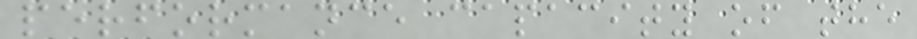performance capacity of the
